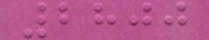2800
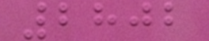2802
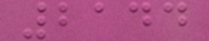2144
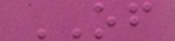OF
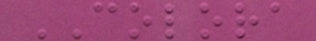COLORA
